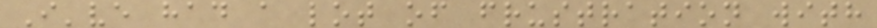I've had a lot of frustration with
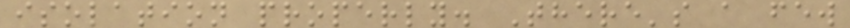isolation properly. There's a few
